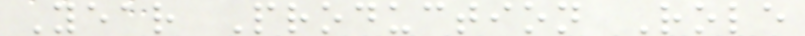Year Production Role
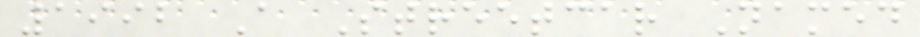1992 A Streetcar Named
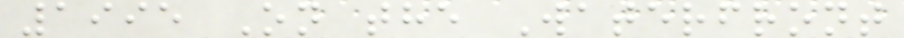1995 On the Waterfront
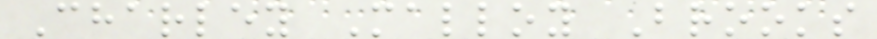Charley Malloy Brooks
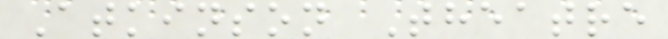Atkinson Theatre
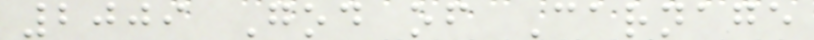2009 God of Carnage
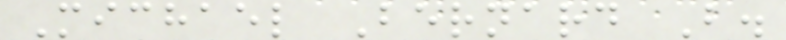Michael Bernard B.
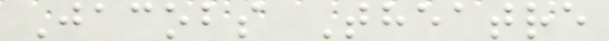Jacobs Theatre
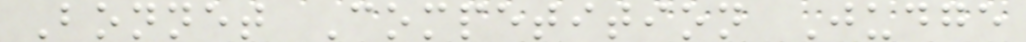Bonnet Competition Judge
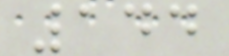144
